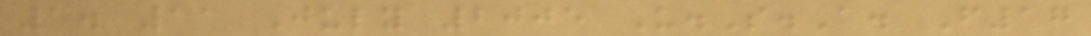1. 11 July 2005 U.S.A. F17
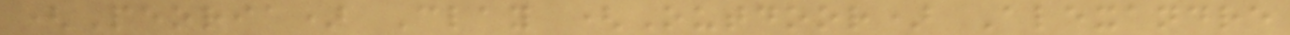(Peoria) Clay (Outdoor) Alexandre
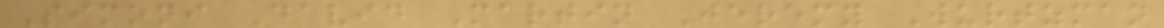Simoni David Martin Jeremy Wurtzman
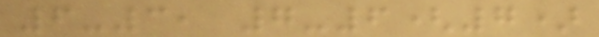6-3, 7-6(7)
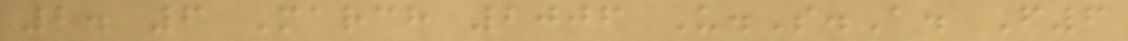2. 6 March 2006 U.S.A. F6
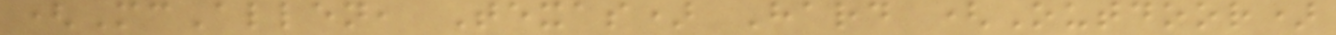(McAllen, Texas) Hard (Outdoor)
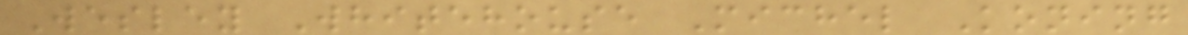Wesley Whitehouse Michel Koning
